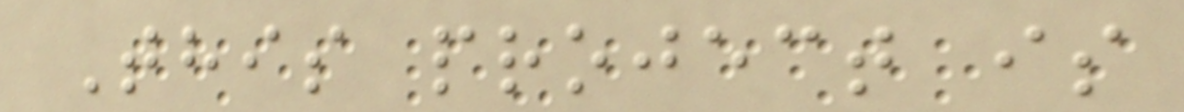This project is
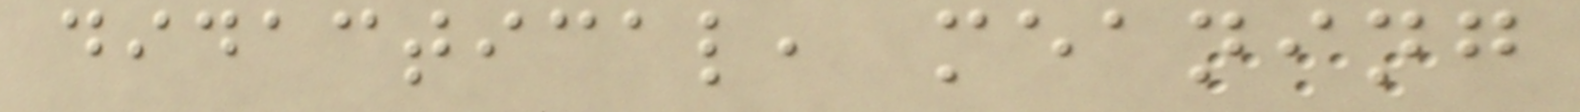didactical, meaning
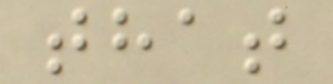that
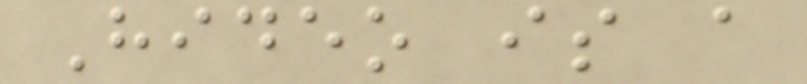Hideo is a
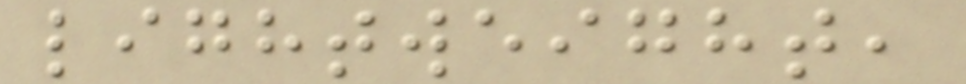lightweight,
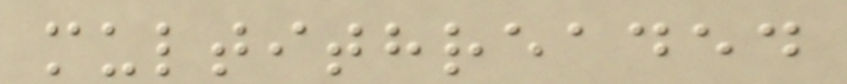multithreaded
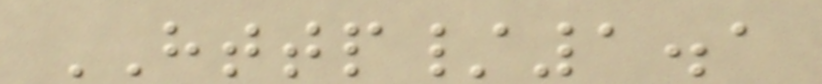HTTP/1.1
